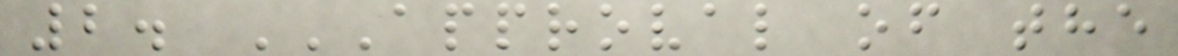2. APPROVAL OF THE
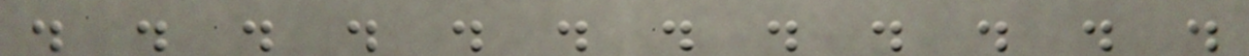. . . . . . . . . . . .
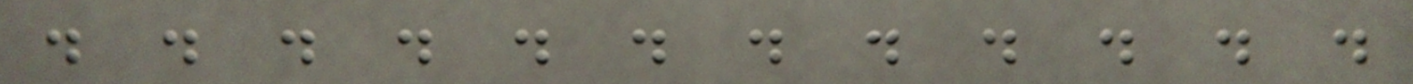. . . . . . . . . . . .
